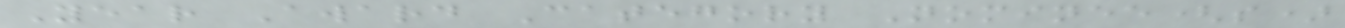Year Award Category Nominee(s)
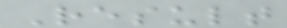Result
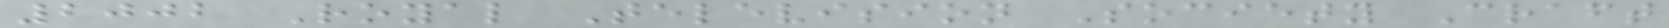2002 Royal Television Society Craft
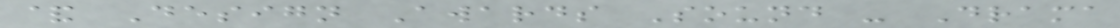& Design Awards Sound - Drama
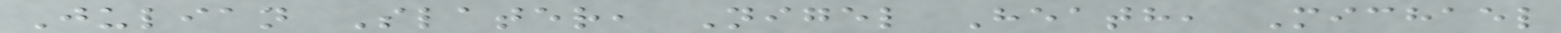Julian Slater, Nigel Heath, Michael
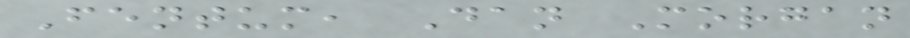Fentum, Dan Morgan
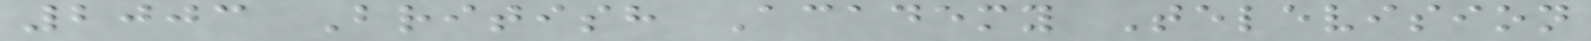2003 British Academy Television
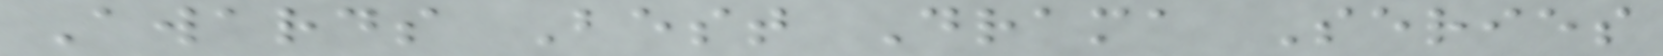Awards Best Drama Series
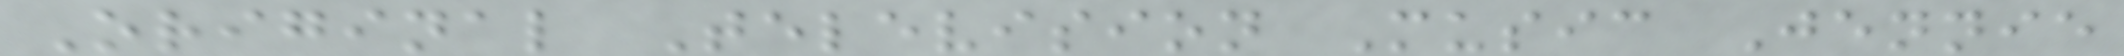Original Television Music Jennie
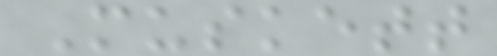Muskett
